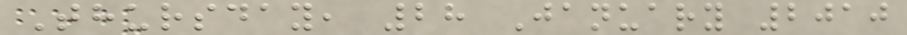Thursday, 28 January 2010
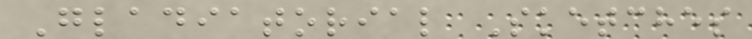Gladiatorial Sketches
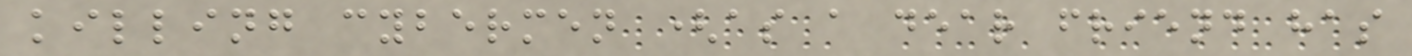killing cybermen (as a dear friend has
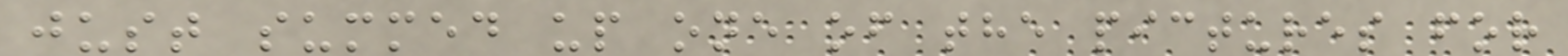just summed up one of the pictures for
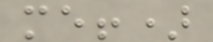me!)
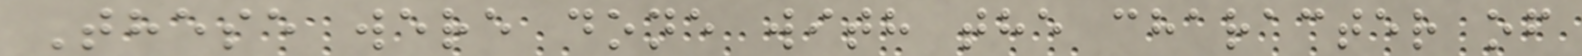These were done with the character of
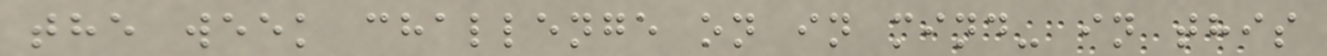the week challenge on in mind- in this
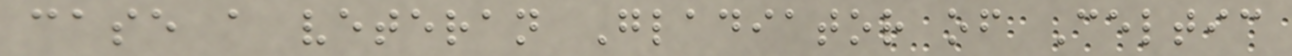case a veteran Gladiator of Celtic
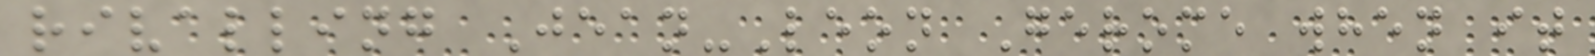rivalling Jean-Leon Gerome when it
